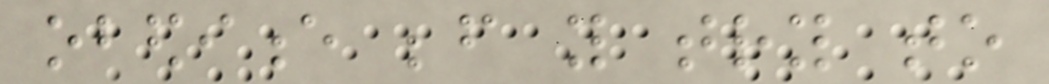obedience before you try to
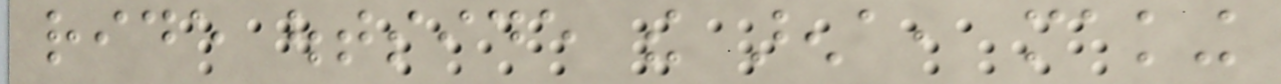ride outside the arena, making
